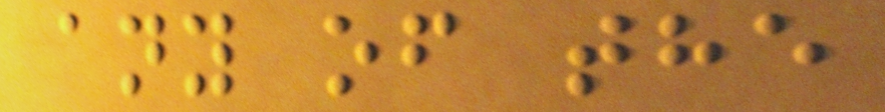any of the
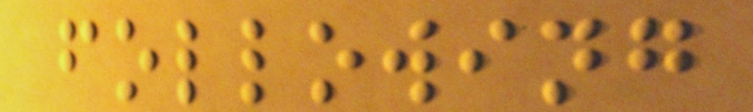following
